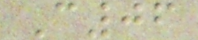C06
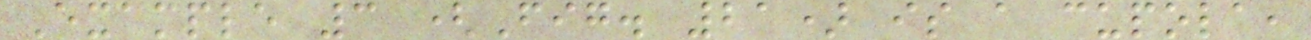Example 3 (Fig. 21) is a cupola,
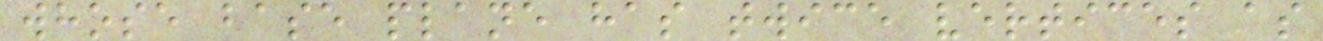whose base plane has twice vertices as
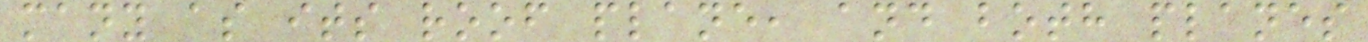many as its roof plane, and both planes
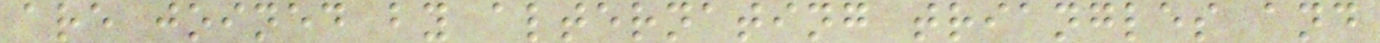are joined by alternating triangles and
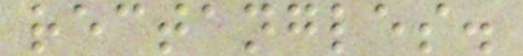rectangles.
